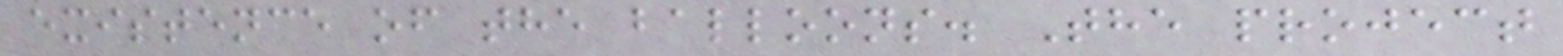existence of the balloons. The project
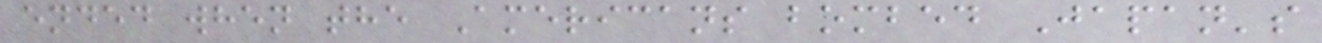ended when the Americans bombed Japan's
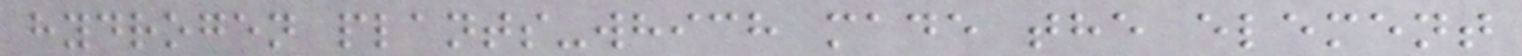hydrogen plants-which made the element
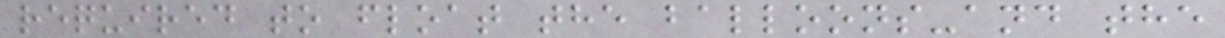required to float the balloons-and the
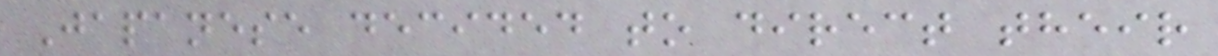Japanese decided to direct their
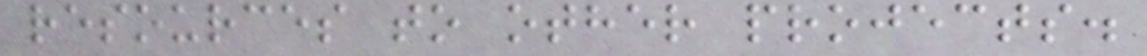resources to other projects.
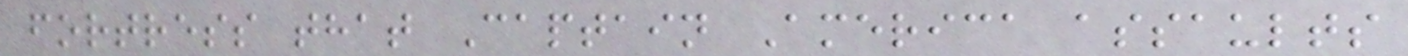fortress that Captain America assaults
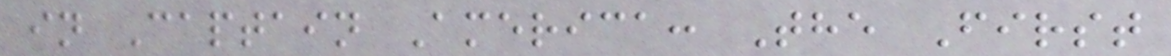in Captain America: The First
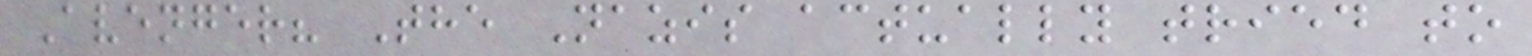Avenger? The Nazis actually tried to
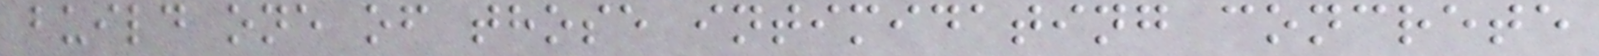build one of those intimidating concrete
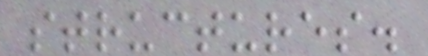structures.
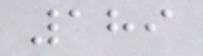189
